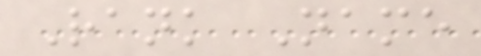Rank Name
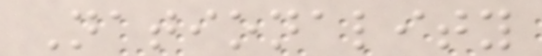Nationality
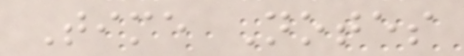Time Notes
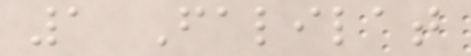1 Falilat
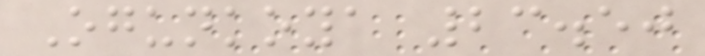Ogunkoya 23.50
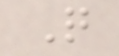Q
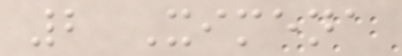2 Ximena
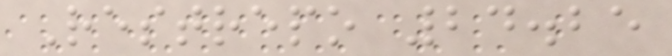Restrepo 24.25
